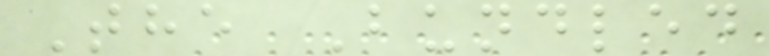The Bundled
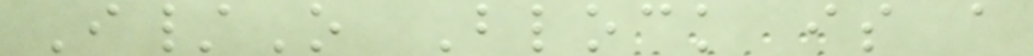I/O Block is a
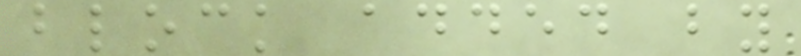block added by
